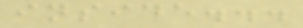inside...
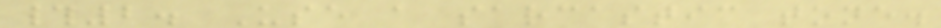#2. Use a sarcastic tone.
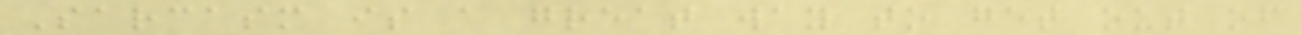Sarcasm is a great way to get out of
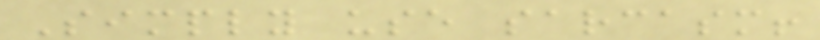Simply use sarcasm!
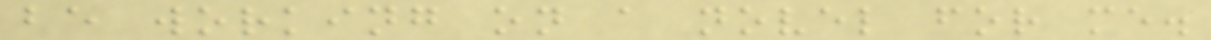be working on a novel for me.
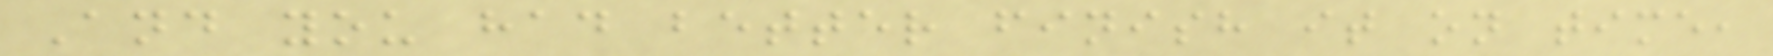And you had better finish it on time,
